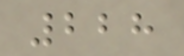228
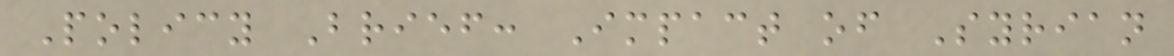Policy Brief: Impact of Syrian
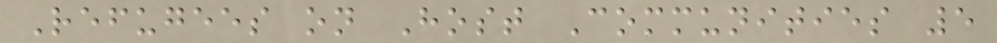Refugees on Host Communities 5
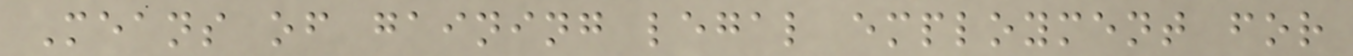Means of gaining legal employment for
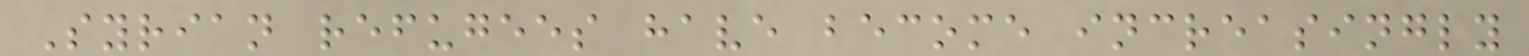Syrian refugees have become increasingly
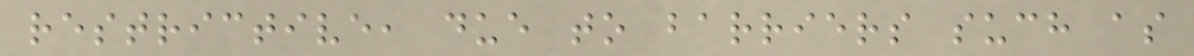restrictive, due to barriers such as
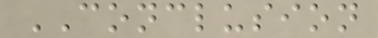CONCLUSION
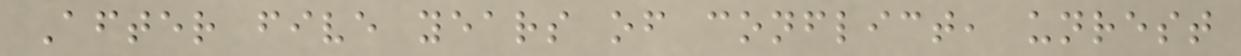After five years of conflict, unrest
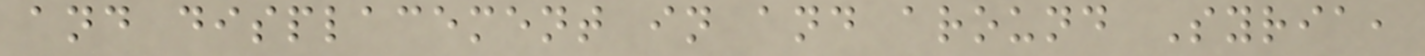and displacement in and around Syria,
